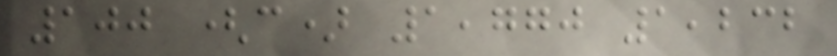100 (c) 1,770 1,232
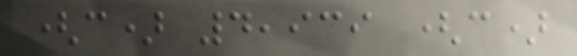(c) 4,939 (c)
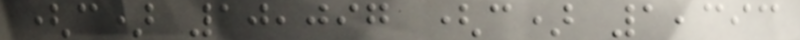(c) 10,097 (c) 1,393
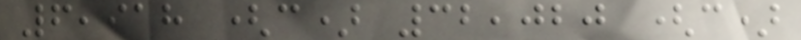6,918 (c) 32,020 (c)
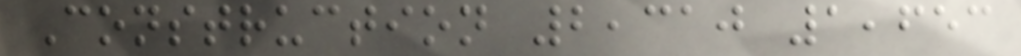Construction 2,310 1,653
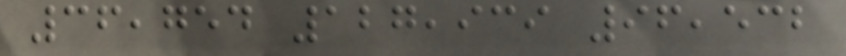36,754 127,939 96,532
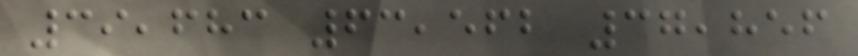39,683 63,562 37,856
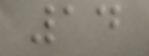14
